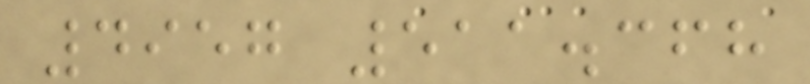4957 511.368
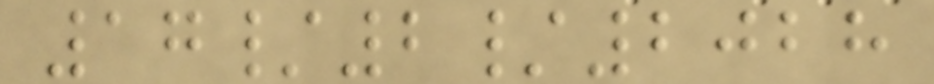17/2/2028
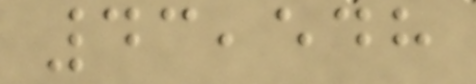43,548
